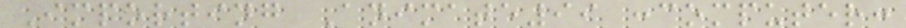Importing Animate99 :computer:
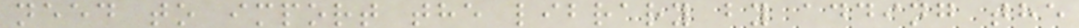need to import the library by adding the
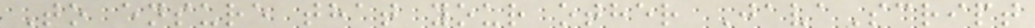To ensure that your other JavaScript
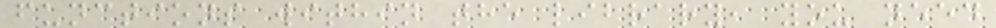functions within the library, you need
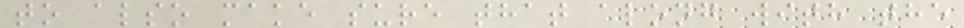to also make sure that along with the
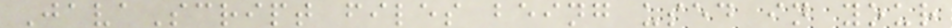JavaScript files being used in your
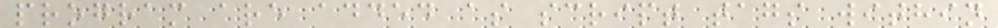program are added as script tags within
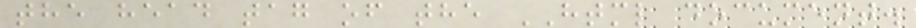the head tag of the HTML document.
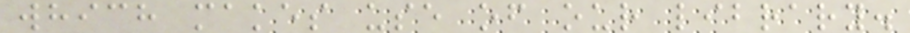which makes use of our library.
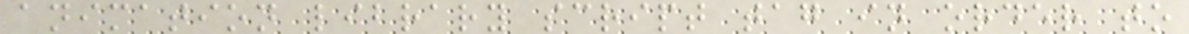animation library script tag in order to
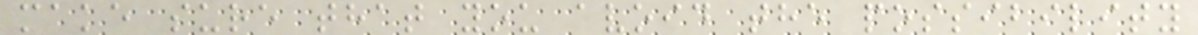make sure that you avoid the possibility
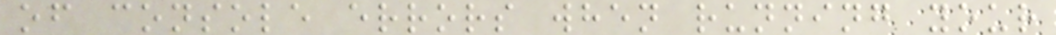of console errors when running your
